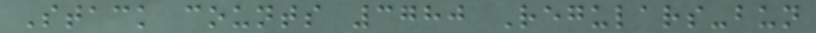Stack counts 3780 Regulars-bun
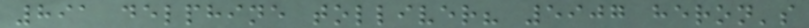891 delphine tolliver? 5907 heron's
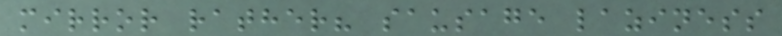mirror rather? sausage laziness
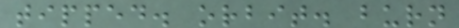tipped. orbit. burn
